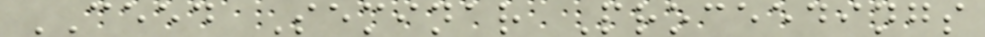CEED Seminar Proceedings
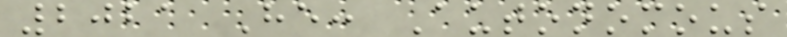2021 He: Autonomous
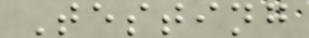Testing
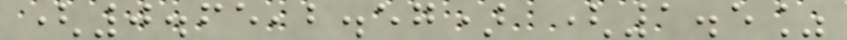(0.65,2.57) (1.5%
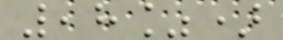,8%)
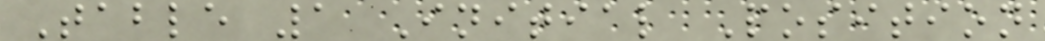Table 1 Initial Position
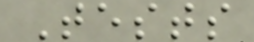Tests
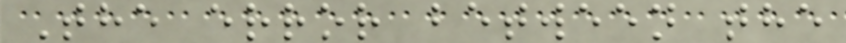The error between the
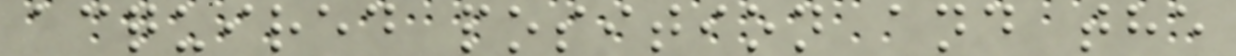acquired position and the
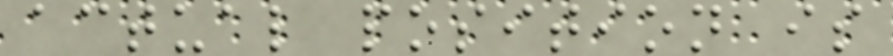actual position is
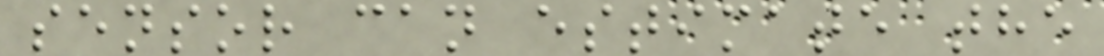sensor can estimate the
